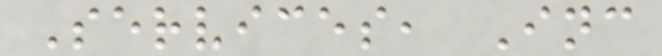Services, Inc
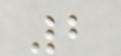2
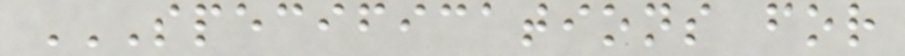SPECIFICATIONS FOR
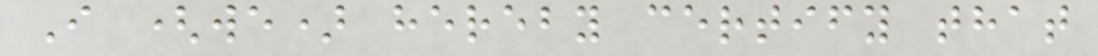I (we) hereby certify that
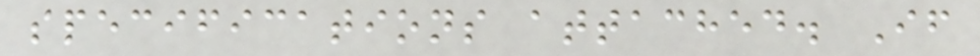specifications attached. If
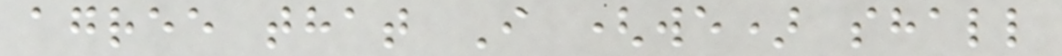agree that I (we) shall
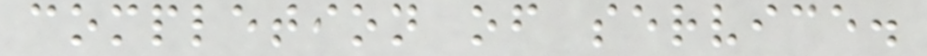completion of service.
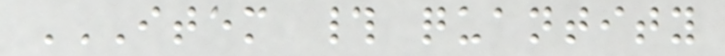ITEM # QUANTITY
